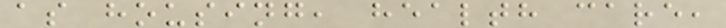as housing, health care,
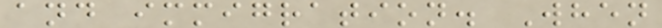and immigration. When
